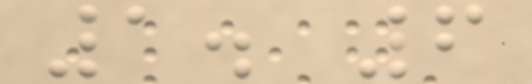1. 6
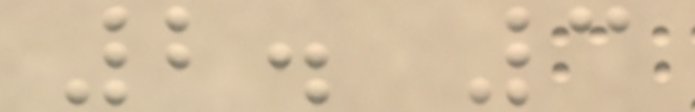2. 3
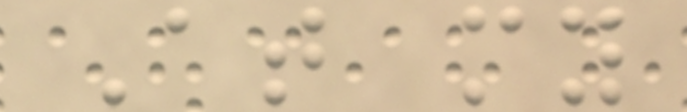At my
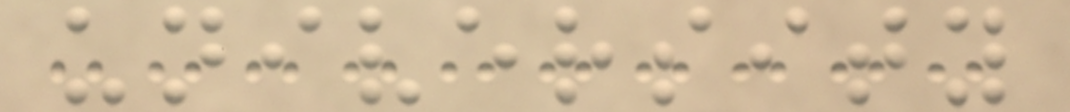university
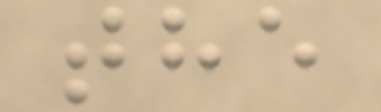the
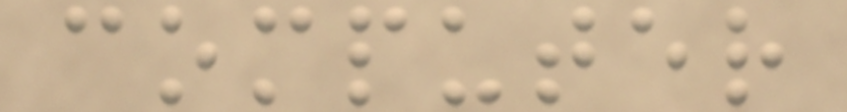computer
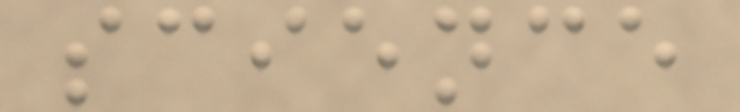science
